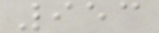953
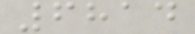6814
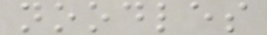noodles
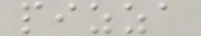pizza
